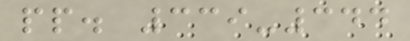pp. 339-344
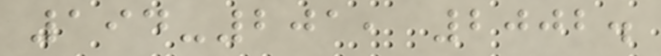194-201, 2002.
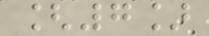[7]
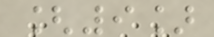[9]
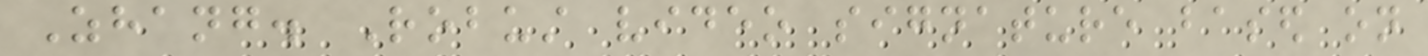Zhang. Robust video signature based on
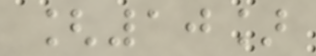[10]
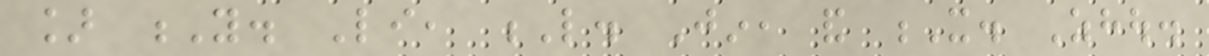] Y. Li, L. Jin, and X. Zhou.
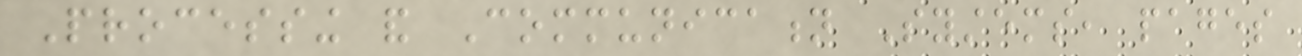Processing and Communication Systems, pages
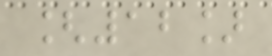[12]
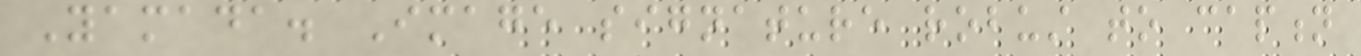Yamada. Image signature robust to caption
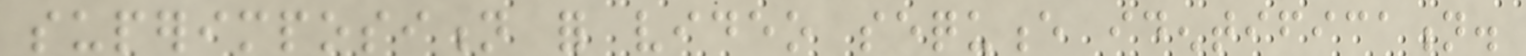superimposition for video sequence identification.
